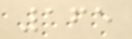165
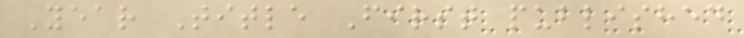Year Title First published
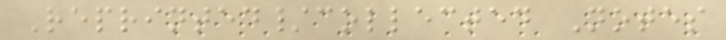Reprinted/collected Notes
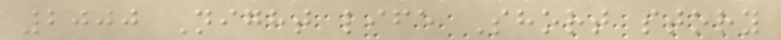2000 Night life Short story
